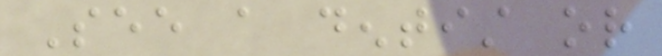See a dentist or
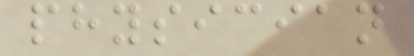physician
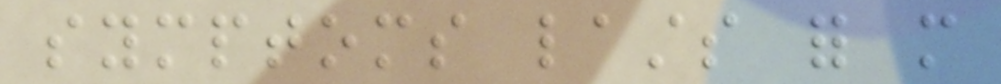symptoms lasts for more
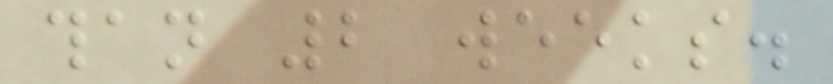than 2 weeks.
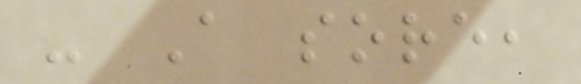- A sore,
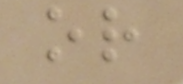or
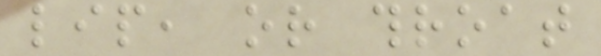lip, or throat
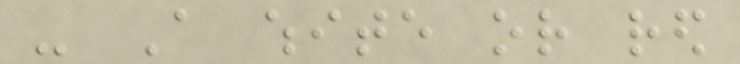- A white or red
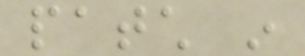patch in
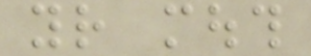your mouth
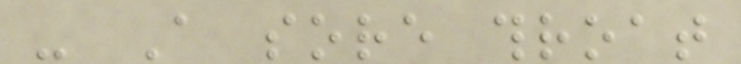- A sore throat
